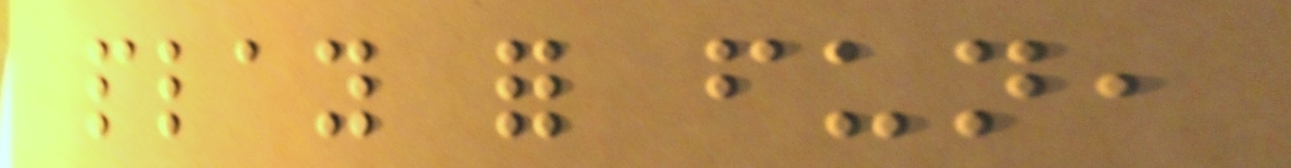play for fun,
